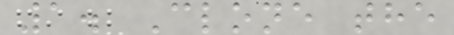1. Clone the
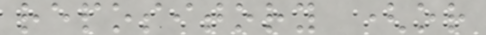repository (or
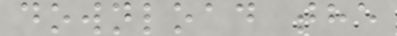download the
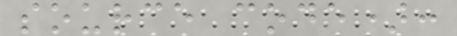source code):
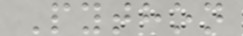Python
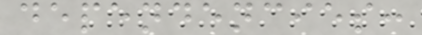dependencies:
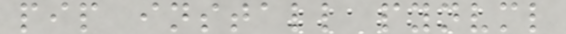pip install pynvml
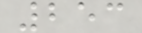253
